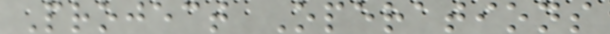Project Operations
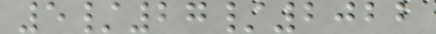5/27/2022
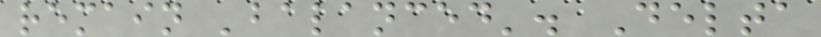remain 'balanced'. Delta
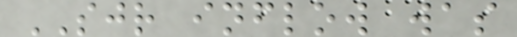SJR inflow was
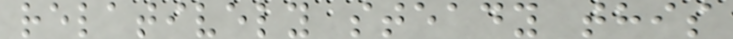relatively steady this
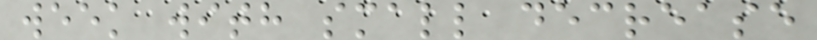week with small decrease
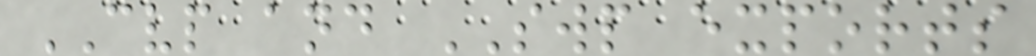CVP and SWP exports
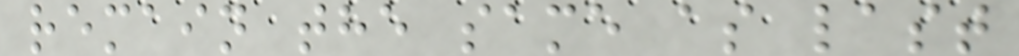remain the same as last
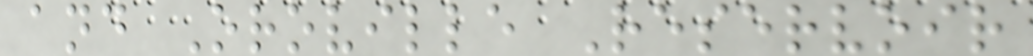and Oroville Reservoir
